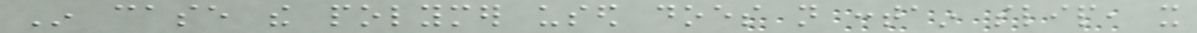In case the polymer used does not contain slip, it
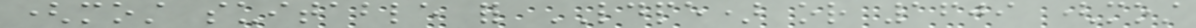(most suitable for LDPE) or 1609 (most
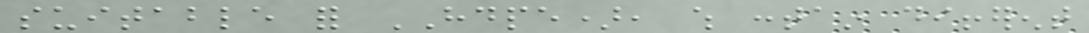suitable for HDPE), which contain different
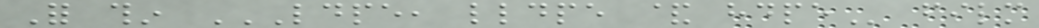For thin LDPE, LLDPE & HDPE film
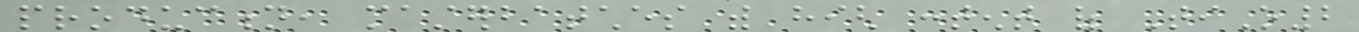production, masterbatches with high content of TiO2
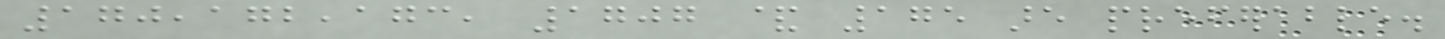170,172,173, 1707 & 175 are preferable.
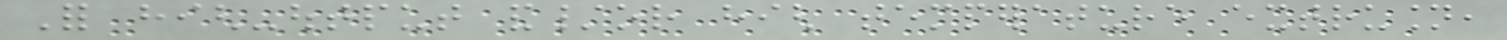For high-output and/or high temperature extrusion,
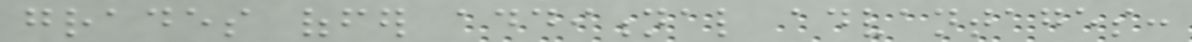grades offer additional advantages:
